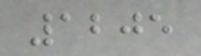1205
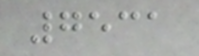7531
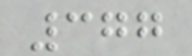377
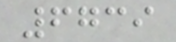6739
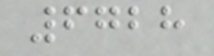6728
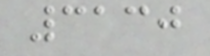3130
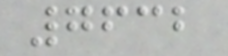7632
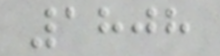1808
